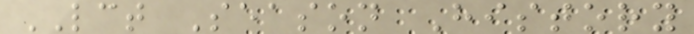LCT Season History
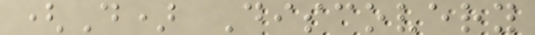(D) Discovery
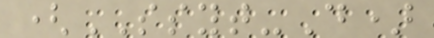(SSYT-D)
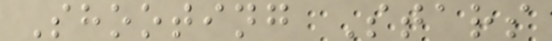Shooting Stars
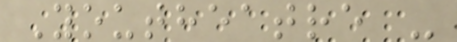Youtheatre -
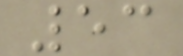53
